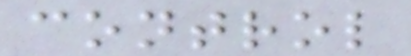control
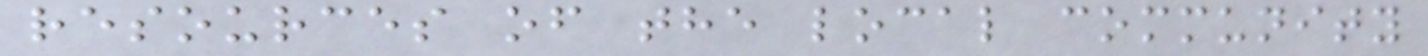resources of the local community
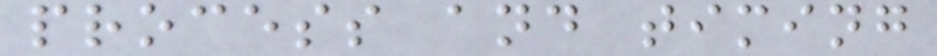process and timing
